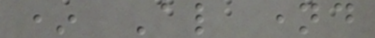* Also named
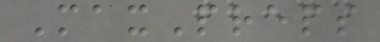MaxPreps
